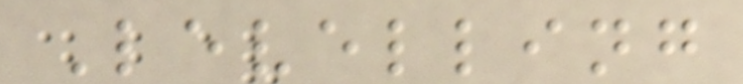Levelling
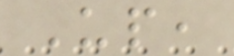Up,
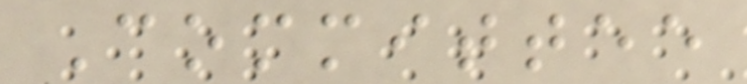Committee
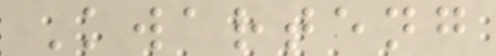Kwarteng
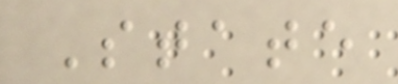State
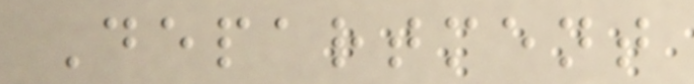Department
